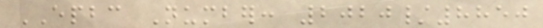EPBC Number: 2020/8850
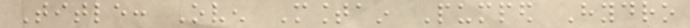Title: Oven Mountain Pumped Hydro
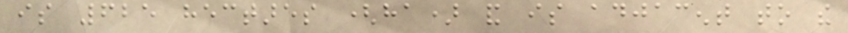is 625 hectares (ha) and is adjacent to the
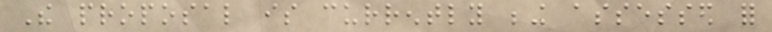The proposal is currently being assessed for
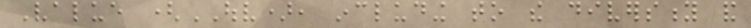Value (OUV), including to the diversity and
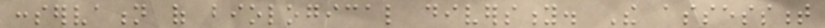conservation of biological diversity. The assessment
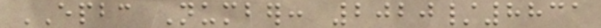EPBC Number: 2020/8831
